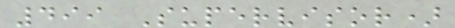499 Supervisor)
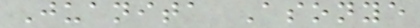Juanita Asonye
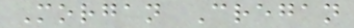Morgan Cregan
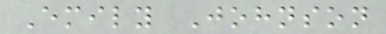Emily Johnson
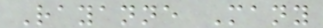Rayanne Many
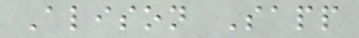Alison Sapp
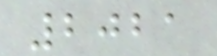2021
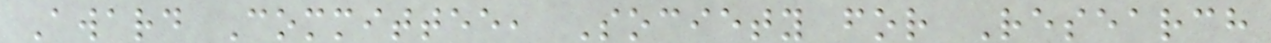Award Committee, Society for Research
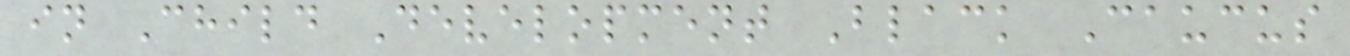in Child Development Black Caucus
